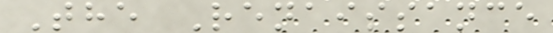The Renaissance
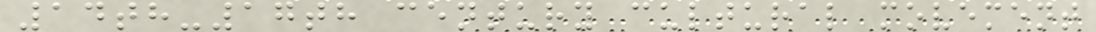14th-17th century cultural movement
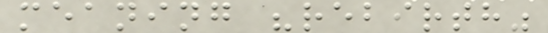meaning "rebirth"
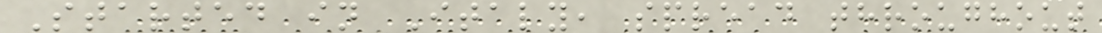Started in Italy, spread throughout
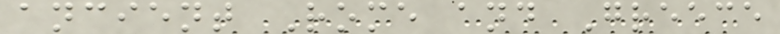ancient Rome and Greece
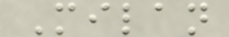Milan
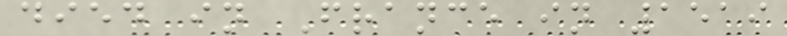died in France in 1519
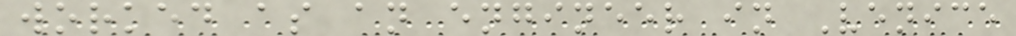worked as an engineer in Venice
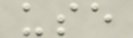use
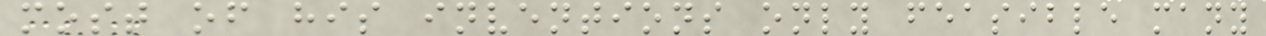most of his inventions only feasible many
